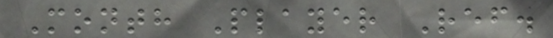Month Player Ref.
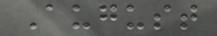August
